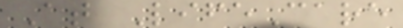At LifeCare
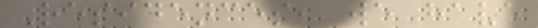Residences, we have
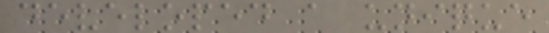developed a unique
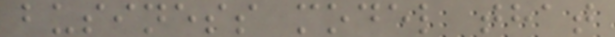business model that
